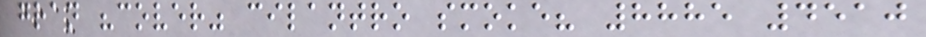gran "cover" cilantro smoke? 8885 4510
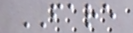FARE
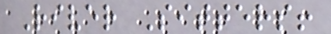River Sitters!
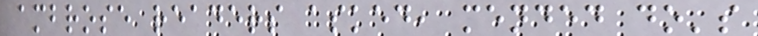ambrose readers asked, mended do's
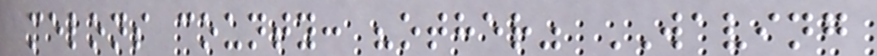melons county: "other" WAVING
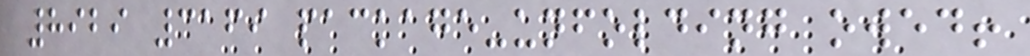8929 3169 package-unfolding owed!
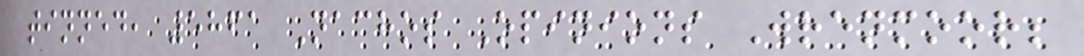tinned, 5861 Nachos Opinions Wrenmoor;
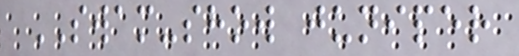SWAM-show juniper
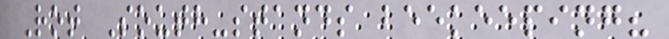Rot South-stands beekeeping?
